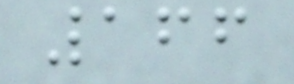166
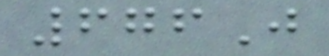676J
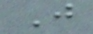J
